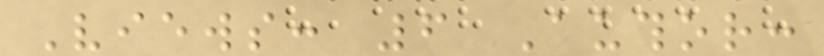Views: 6 Author:
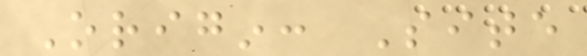Origin: Site
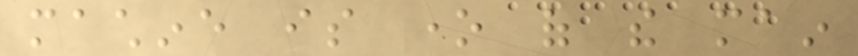machine is one of the main
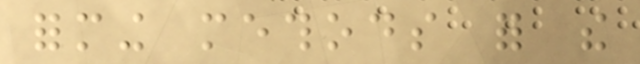forming methods for the
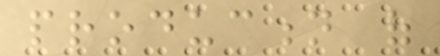production of
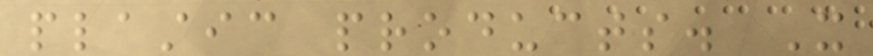plastic products. It
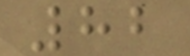82
